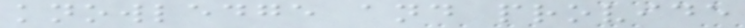knowledge and provide
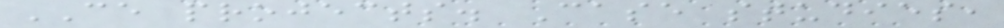CE projects. Case studies,
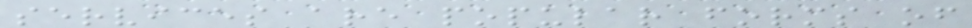services are popular forms of
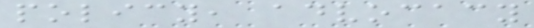policy, advocacy
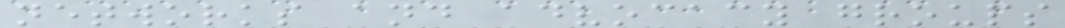networks and advocacy groups
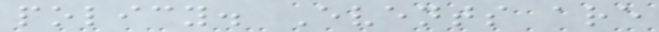policy. Events are
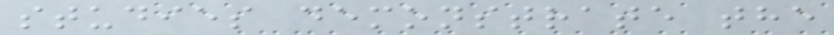studies demonstrate the
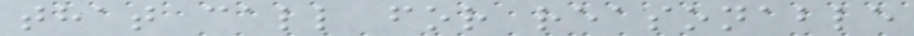that call for reasonable
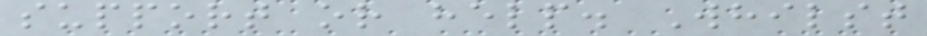support or help. Whilst
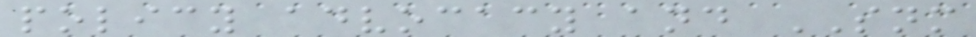policy advocacy and SNM
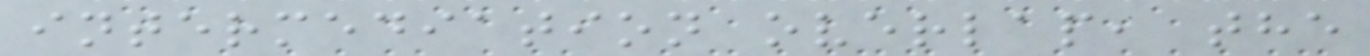intermediation overlap, the
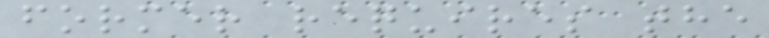former requires the
